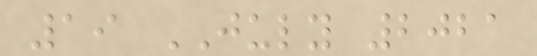19 JULY 2021
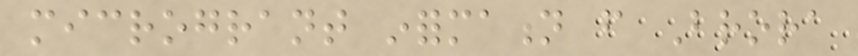microgrant information from Brora
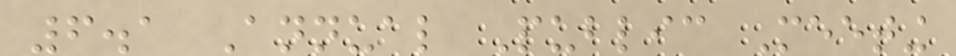6.1 Annual Public Meeting
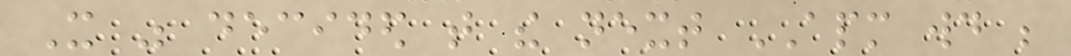It was decided that the next APM would be
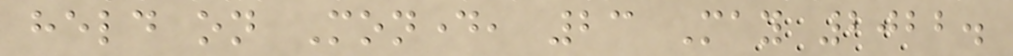held on Monday, 23 May 2022.
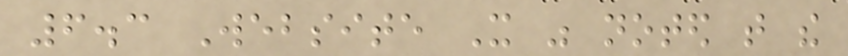6.3 Website It was noted that the
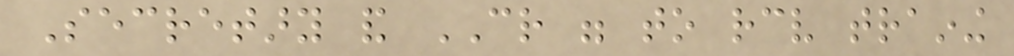Secretary and CR were to receive training
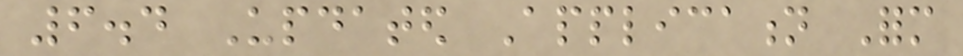6.4 Updated Application Form
